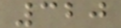320
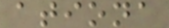ationa
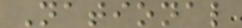National
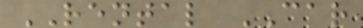RENTAL CAR
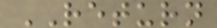RETURN
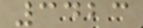3423
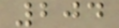204
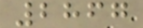2867
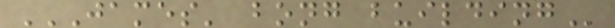JAMES' BONG BUILDING
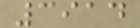3914
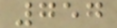757
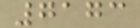7173
